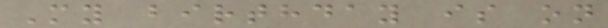My birthday is on
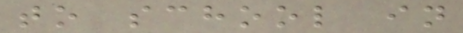to school in
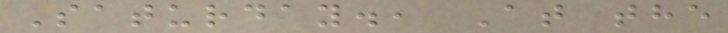Saturday., At the
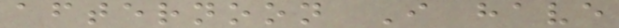afternoon I have
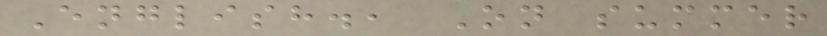English., On summer
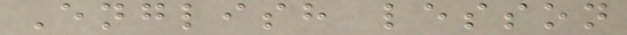English lesson
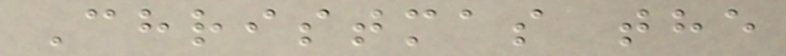Christmas the
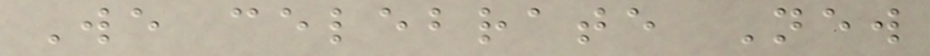We celebrate New
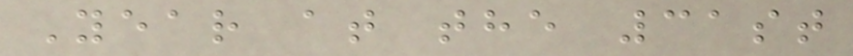Year at the 31st
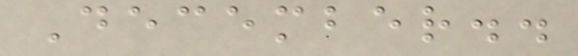December..
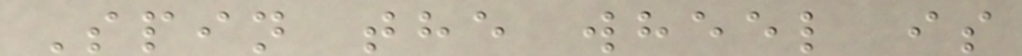Spin the wheel is
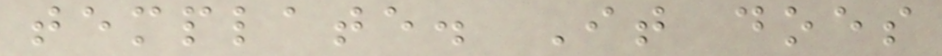template. It does
